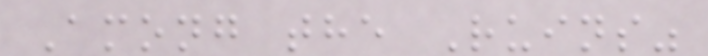Among the Ruins"
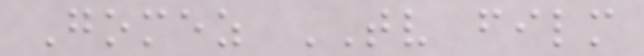Gomez TV film
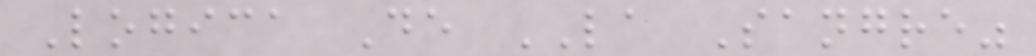Logica De LA Sangre"
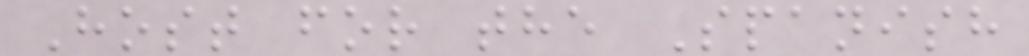Host for the Spanish
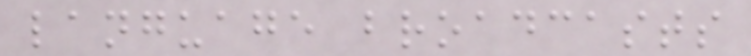language broadcasts
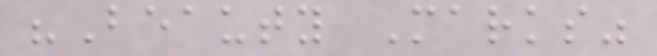"Beauty Marks"
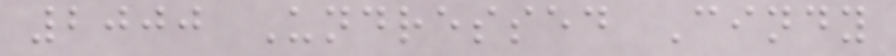2000 Undressed Cindy
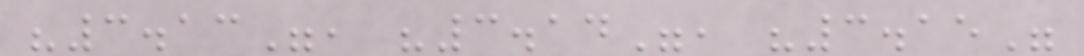"3.13", "3.14", "3.15"
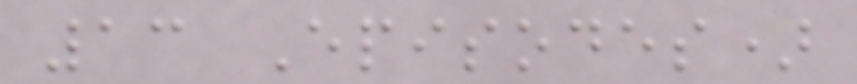13 Episodes)
